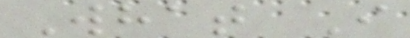What I
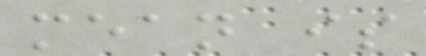mean is
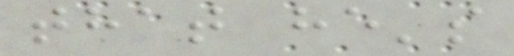that he's
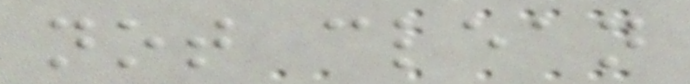not clean
